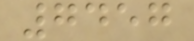7457
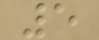5
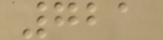721
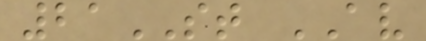21ST AV
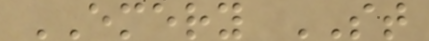EMERY ST
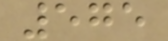575
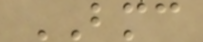BMC
